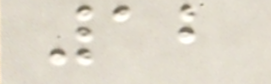12
